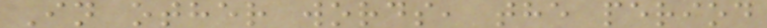In other words, the period
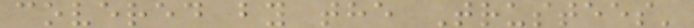covered by the Trustees'
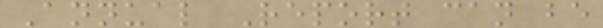Annual Report can be
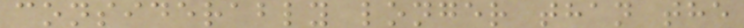considerably longer than the
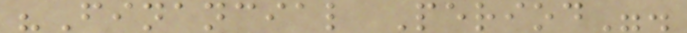"Financial Period".
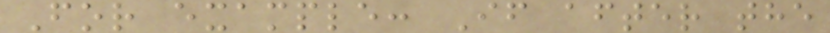For example: If after the
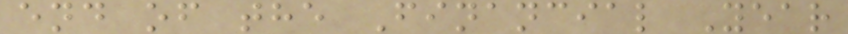end of the Financial Year
